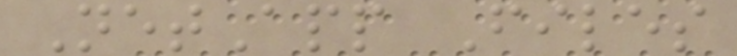NetApp Files
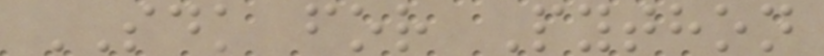SDK for Python
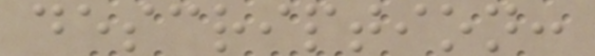description:
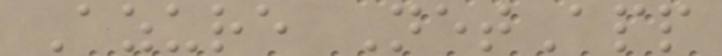Azure NetApp
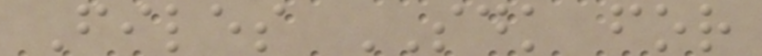Files SDK for
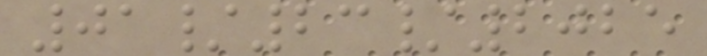01/23/2025
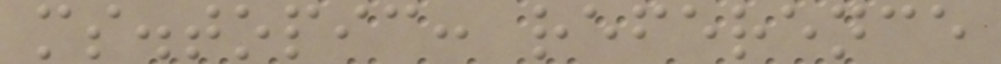ms.topic: reference
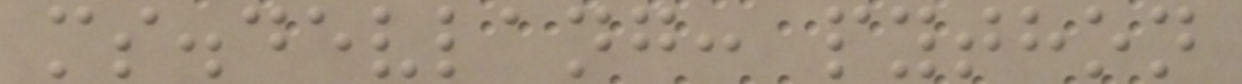ms.devlang: python
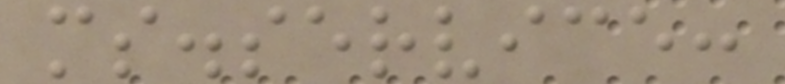ms.service:
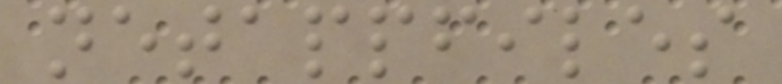netappfiles
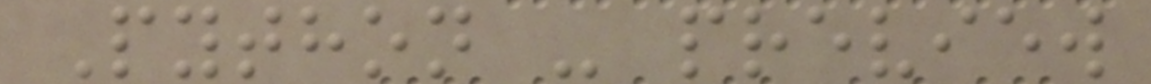Python - preview
